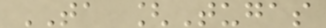TA [Tugas
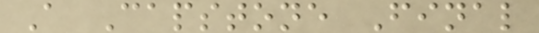A Capstone Final
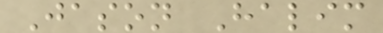Jason Halim
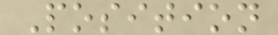Position
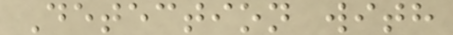Detection with
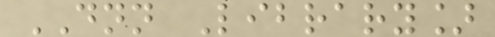DNN Library]
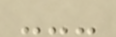---
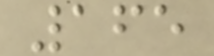165
